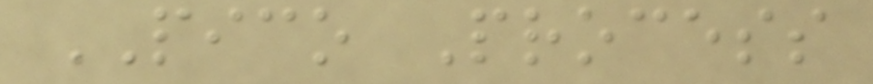PICO Process
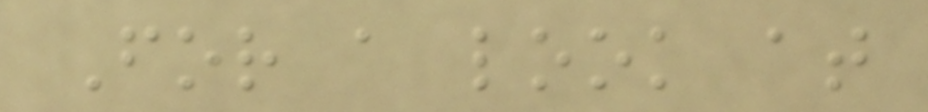For a look at
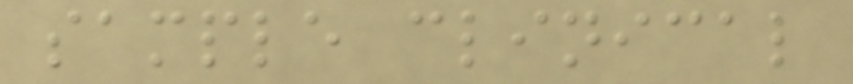sample clinical
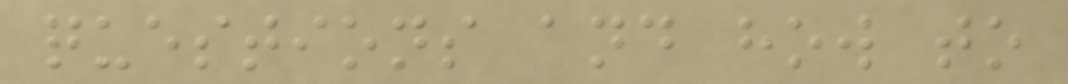questions and how to
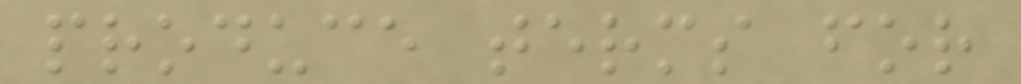produce terms for
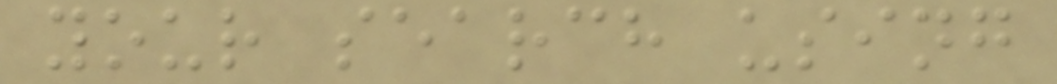your search using
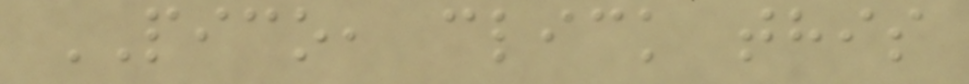PICO, click this
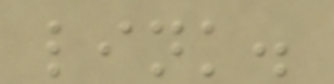link.
